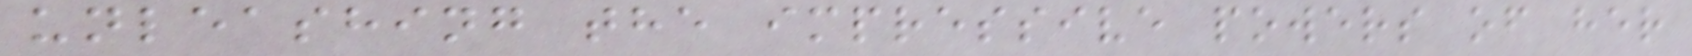unleashing the impressive powers of her
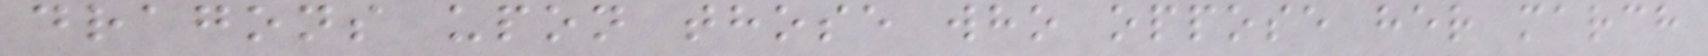dragons upon those who oppose her march
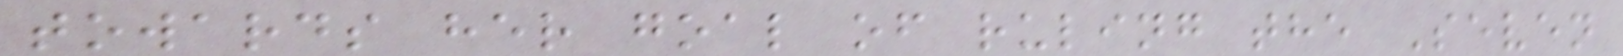towards her goal of ruling the Seven
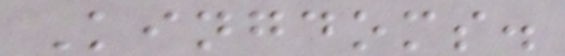Kingdoms.
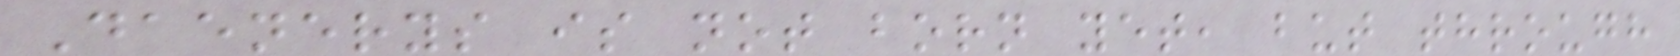Daenerys is not born yet, but through
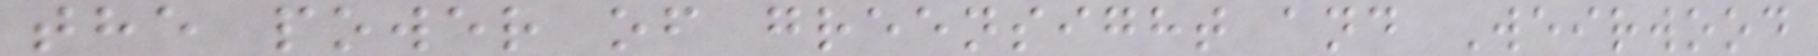the power of greensight and Weirwood
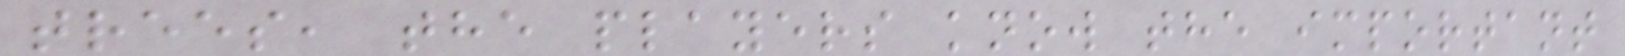trees, the players know the important
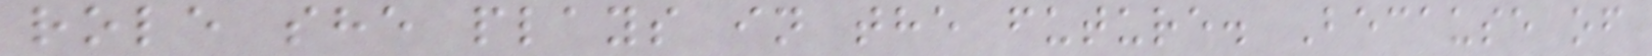role she plays in the future. Because of
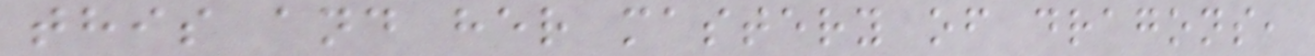this and her mastery of dragons,
